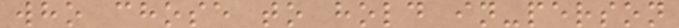who chose to hold in-person
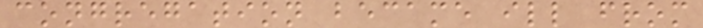congregation became ill from
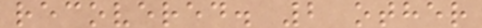recovered. 2 other
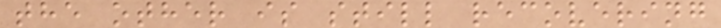the other is still recovering
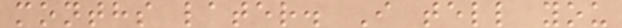months later. I tell you
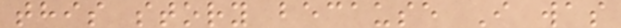this story because I was
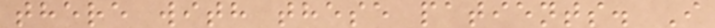there with these patients. I
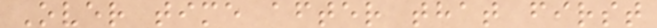Over time after that first
